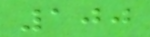100
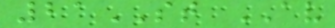21ST AV
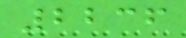2236
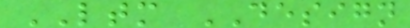LTM DESIGN
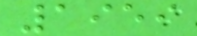1959
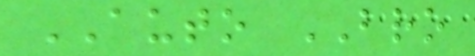AUTO BRO
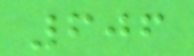606
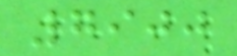7900
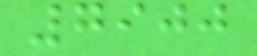7900
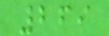269
